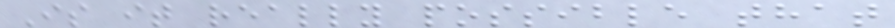Is it really possible that
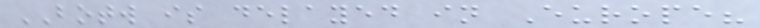BOTW is delayed in Europe?
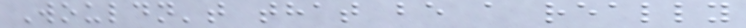Wouldn't that be a really
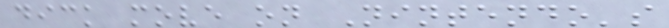dick move on Nintendo's
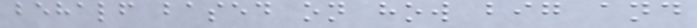behalf based on how big and
